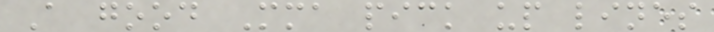A good Mma pick up lines
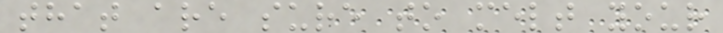that are sure to melt your
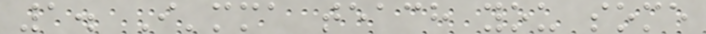1. I'mma teach you some
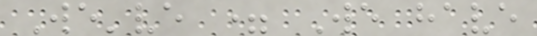We've = We have
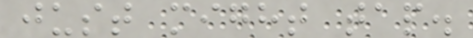just might tap.
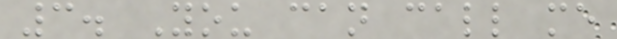3. You can call me
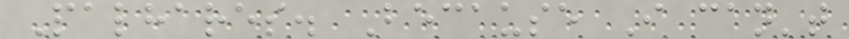Palhares. Because I can't
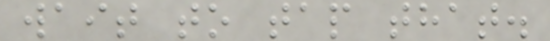wait to tap that.
